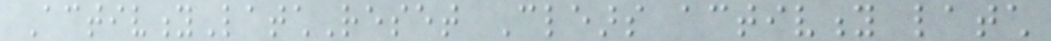ActivityLatchReset Clears activity latch
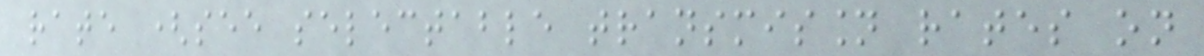rate (see selectable transmission rates on
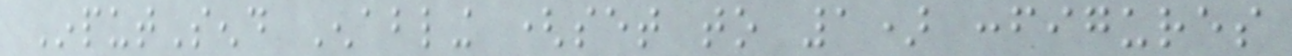InputSend Enabling (set to 1) configures
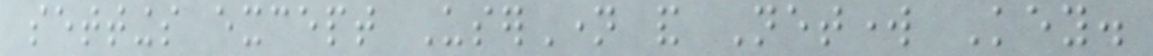settings except UserName and Network Key.
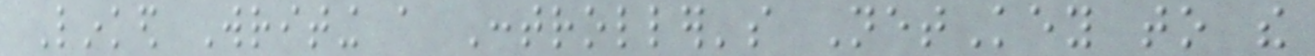Linked Writing a Controller's NetKey to the
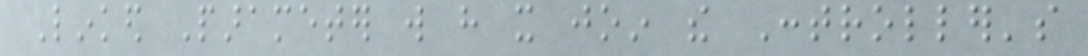Linked Parameter will have it join the Controller's
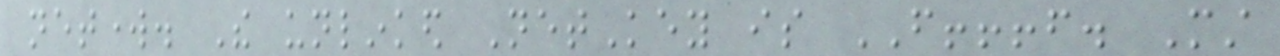network. The unlinked NetKey is FFFFFFFF. Must
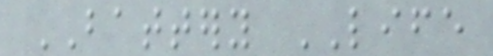BATTERY LIFE
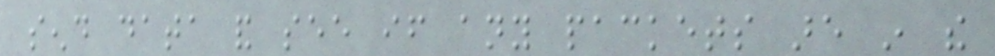send data and see if any packets are in the
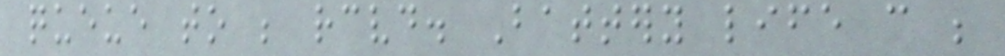queue to be received. Battery life can be
